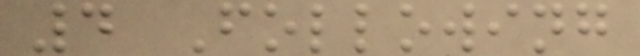4 Following
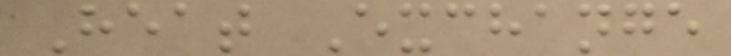Heat Exchange
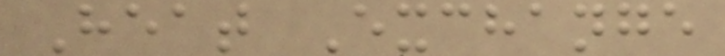Heat Exchange
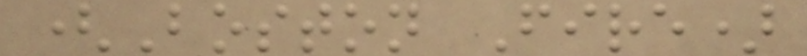(Boston Fire)
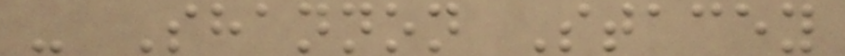- Shannon Stacey
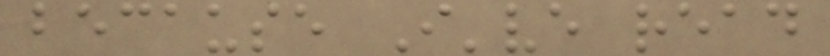because I've read
